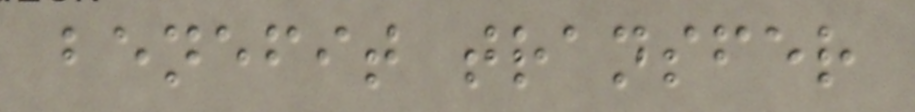benefit transfer
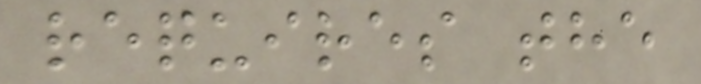requires the
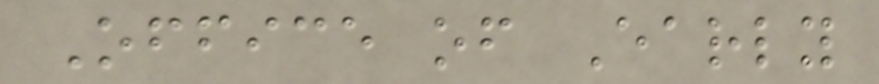Office of Early
